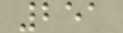251
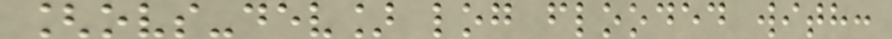[ovs-dev] log flooded with:
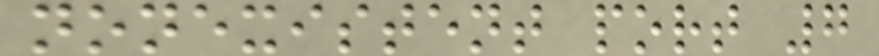nonexistent port 7
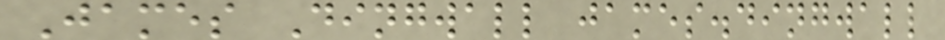James Dingwall james.dingwall
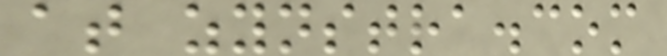at zynstra.com
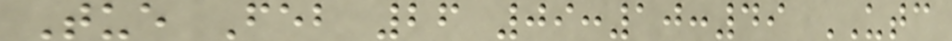Tue Feb 26 09:10:49 UTC
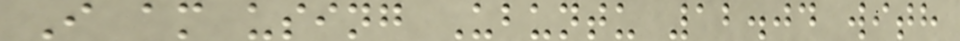I am using Ubuntu 12.04 with
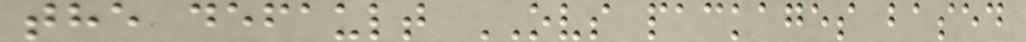the default OVS packages based
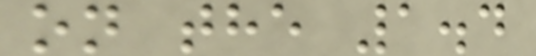on the 1.4
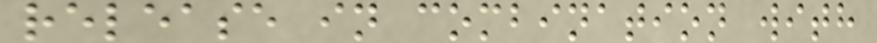release in combination with
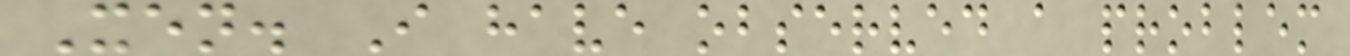Xen. I have observed a problem
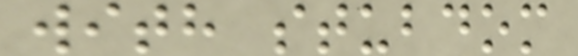with stubdom
